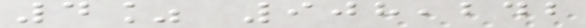4% 908,242
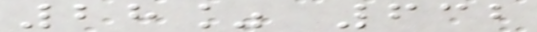28% 632
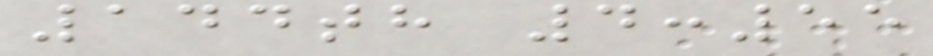144th 4:55
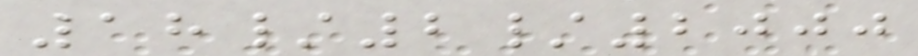18/2/2000
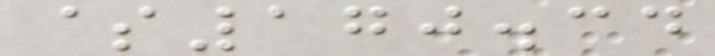$170.34
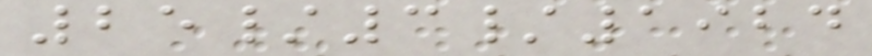25/3/1924
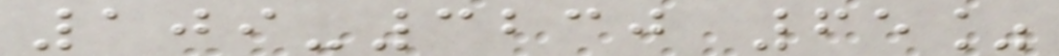109-3230 65%
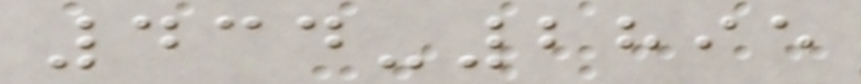434-2895
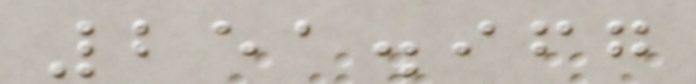251.967
